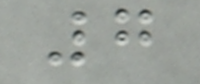7
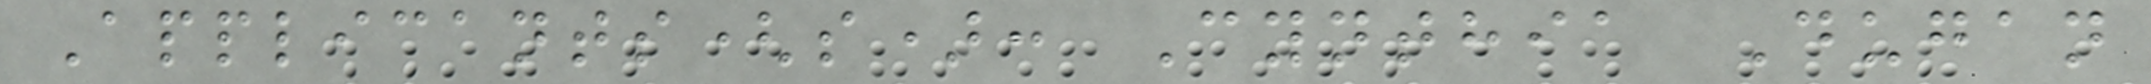Applicants(s): Cynthia Dugan
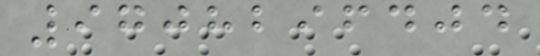9708296404
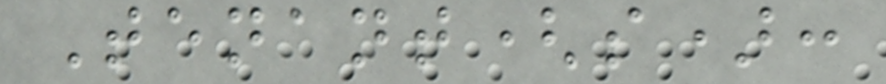Tenant(s):
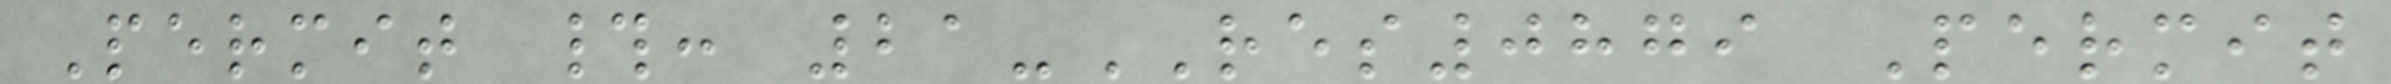Permit #: 21-RES0879 Permit
